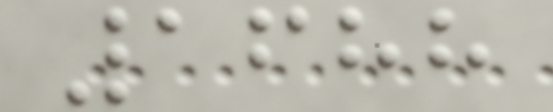1688
